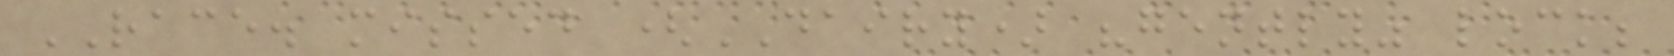RACE. missed (DAIRY) "gently" lock;
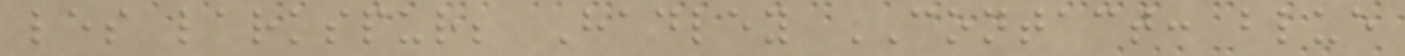les larkspur; Hadley CONTACT: blue
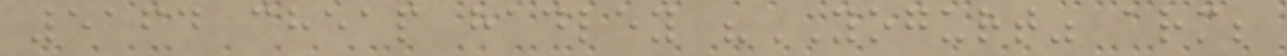5164 cheap hadley "YOGURT" arm;
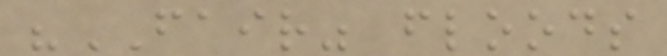"FAIR" floods
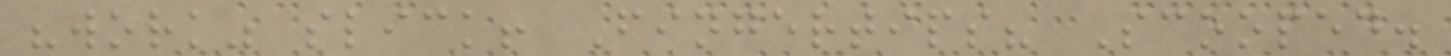"work" slick! Fingertips? Scooped.
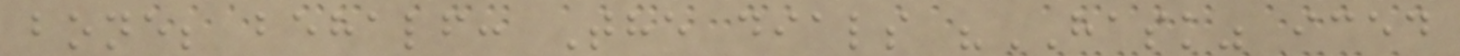bone; behalf: The dials "HASK" iced
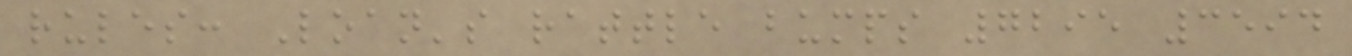rules: Loan's rattle bumps 7295 3594
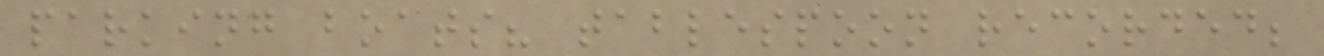parking boats? tablespoon recorded;
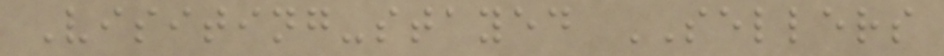Visiting-stayed SELLERS
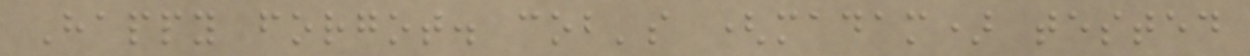Happy forgot. cob's (madam) tested
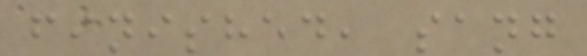finished, sang
